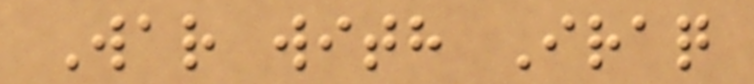War with Iraq
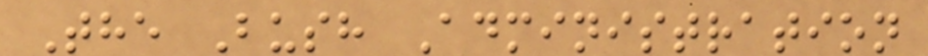The Bush Administration
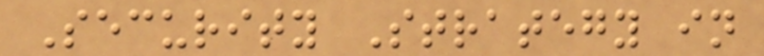Security Strategy in
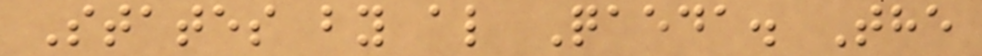States by al Qaeda. The
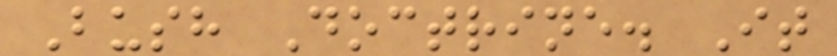Bush Doctrine. It
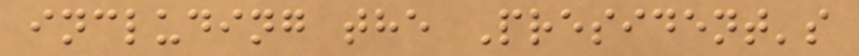including the President's
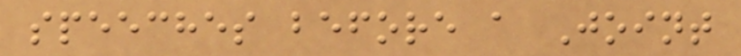speeches before a Joint
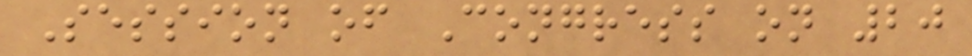Session of Congress on 20
